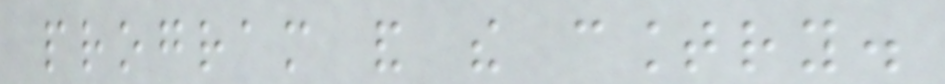program and the country.
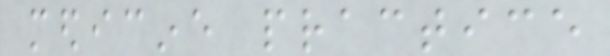medicine practice
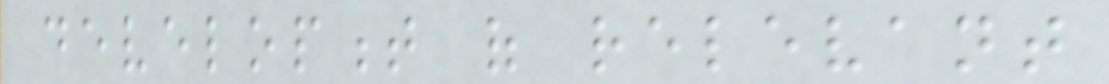development of relevant
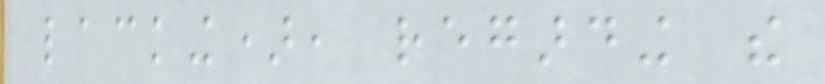lacking), regarding the
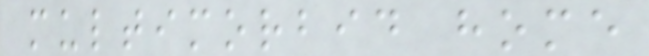multimorbid home
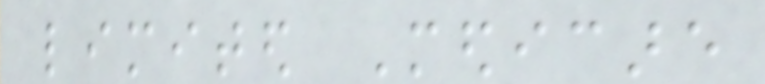limited Medicare
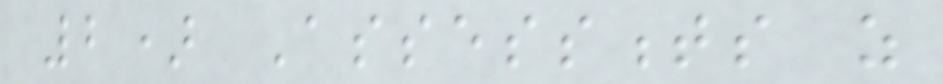2) Assessments as
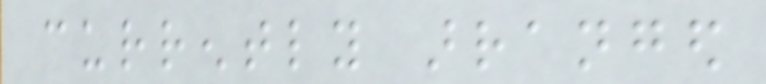currently arranged
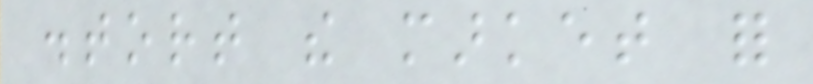distort the market for
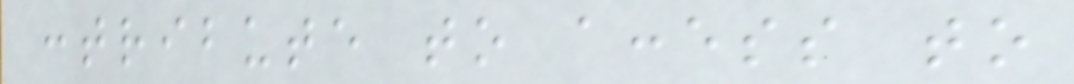contribute to access to
